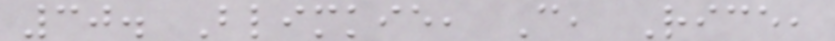30. Blimkie, C, Rice,
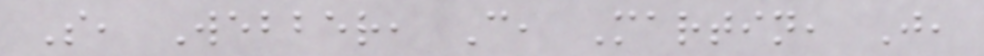S, Webber, C, Martin, J,
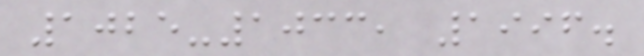1025-1033, 1996.
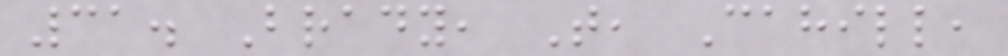31. Brady, T, Cahill,
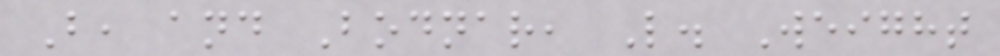B, and Bodnar, L. Weight
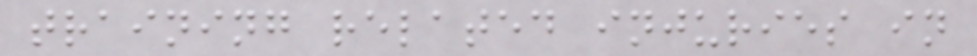training related injuries in
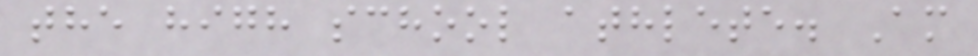the high school athlete. Am
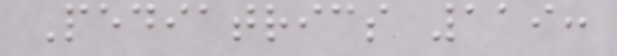Pediatrics 119:
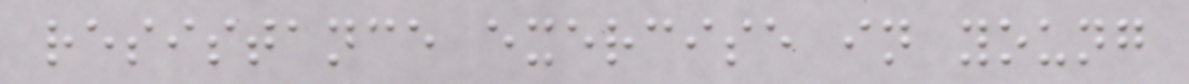resistance exercise in young
